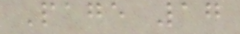Page 17
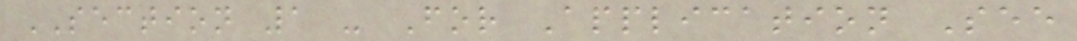SECTION 1 - For Application See
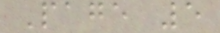Page 5
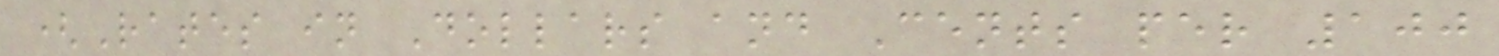(Rates in Dollars and Cents per 100
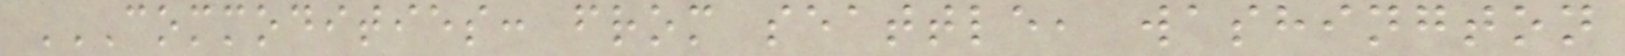COMMODITIES: FROM SEATTLE, WASHINGTON
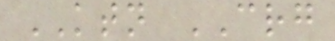KTN CRG
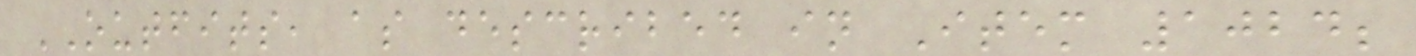OUTFITS, as described in Item 1024;
